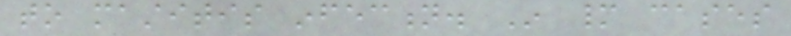to mastitis infection. In many cases
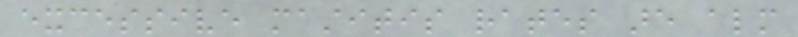excessive mastitis rates are almost
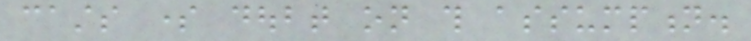casts some doubt on this assumption.
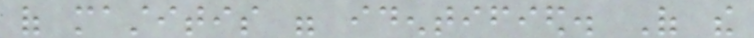of mastitis were identified. Of the
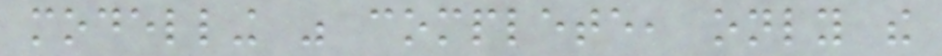modelling was complete, only the
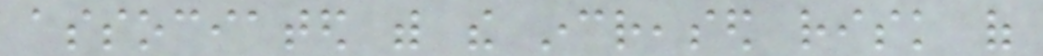associated with the increased risk of
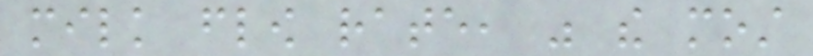milk flow rate, was the most
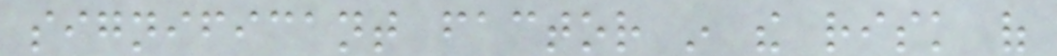significant factor in the risk of
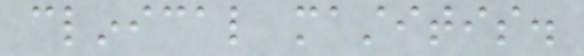clinical mastitis.
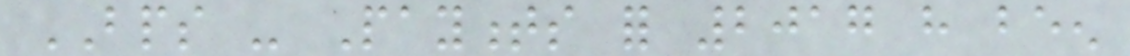BPS - Payments for 2017 have been
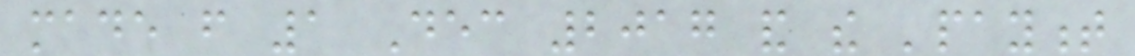made from 1 Dec 2017 and the 'payment
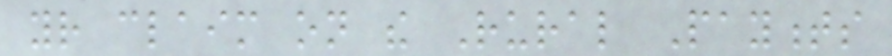your claim on the Rural Payments
